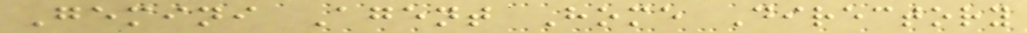Gemini Agent Home Directory
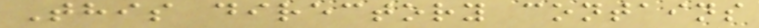This directory contains
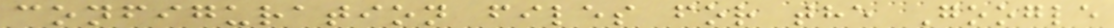configuration files for the Google
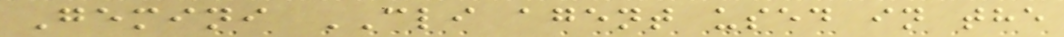Gemini CLI agent used in the
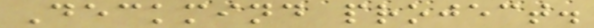Deckmind project.
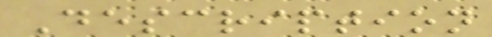Description
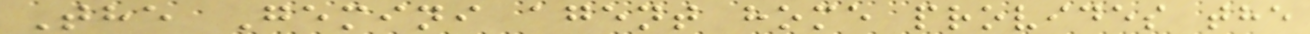The Gemini agent home provides the
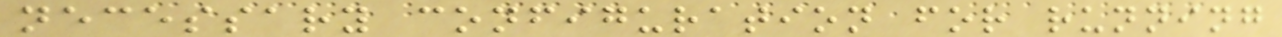necessary configuration for running
